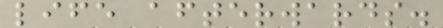life afterwards.
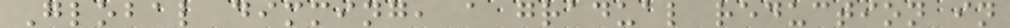Global dimming, a gradual reduction in
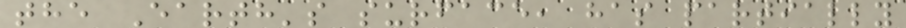the Earth's surface, has partially
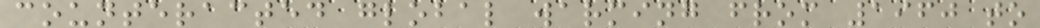counteracted global warming from 1960 to
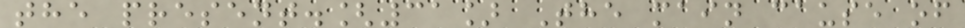the present.[31] The main cause of
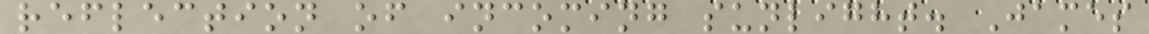reflection of incoming sunlight. James
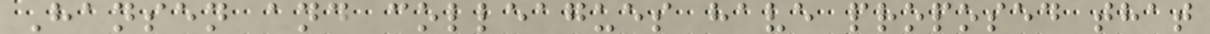Hansen and colleagues have proposed that
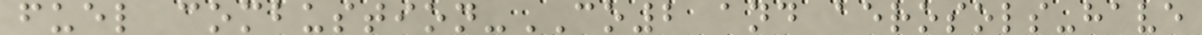fuel combustion-CO2 and aerosols-have
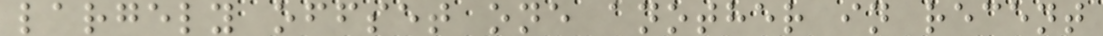largely offset one another in recent
